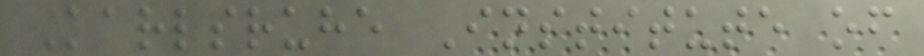Karlsruhe Institute of
